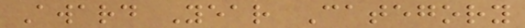Award Year Category
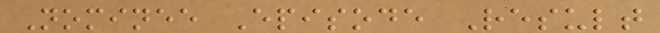Nominee Episode Result
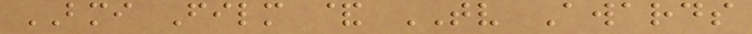BMI Film & TV Awards
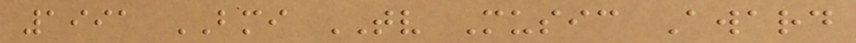1991 BMI TV Music Award
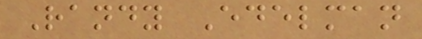Randy Edelman
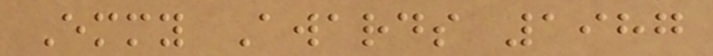Emmy Awards 1987
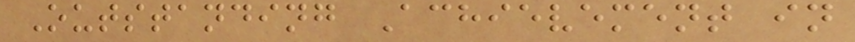Outstanding Achievement in
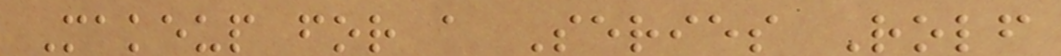Makeup for a Series Rolf
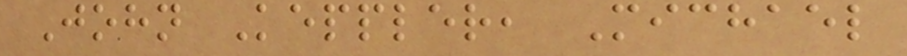John Keppler, Michael
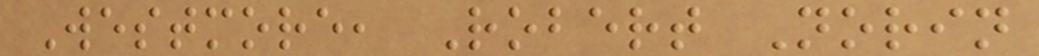Westmore, Robert Norin
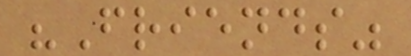"Friends"
